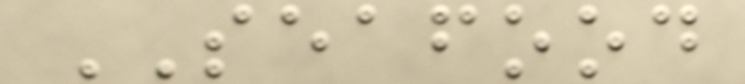SEAFOOD
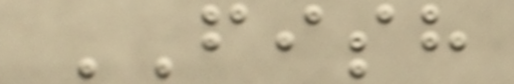FISH
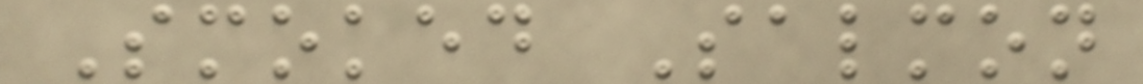Smoked Salmon
